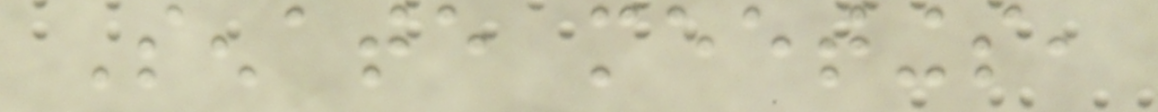Senate meetings,
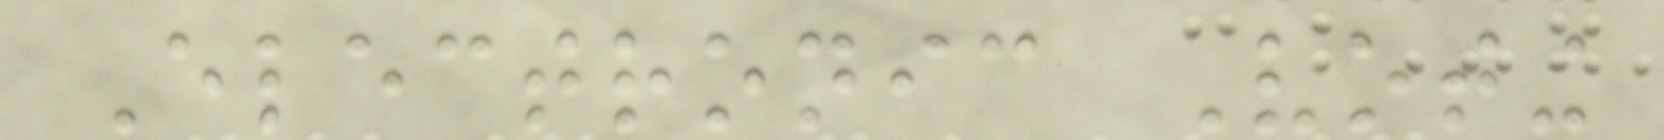Electronic Voting
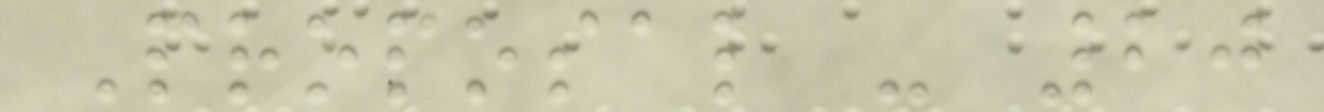Proposal - 20
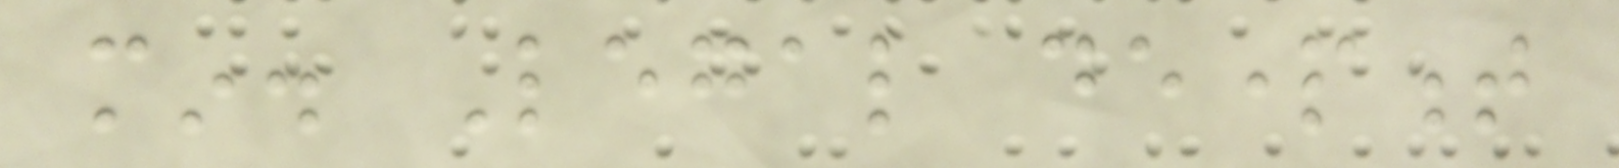min. Legal department
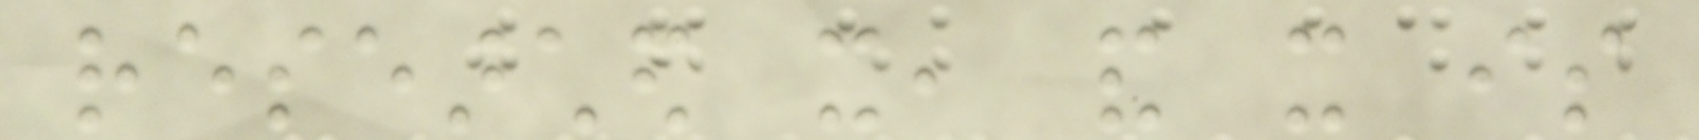researched it, and it is
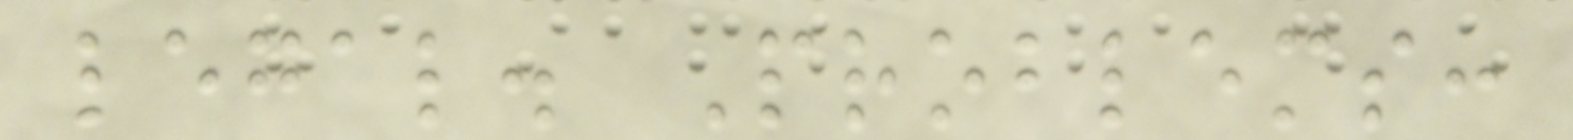legal. Problems:
